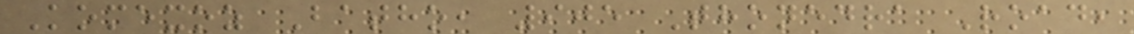Komexoz Batho, 905 Thonedra Road,
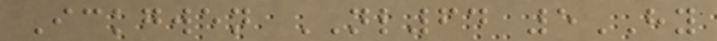Ickgwen NL64 5HY
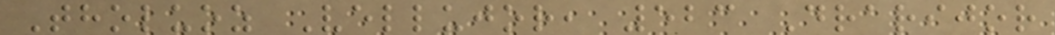Tholuoz Vellujor, 523 Drarijor
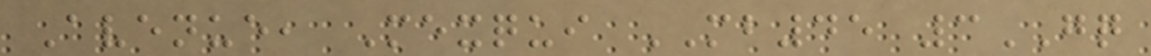Avenue, Mexqui MB45 3GQ
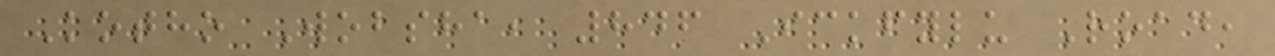Kotho Wobsha, 846 Ickfylu Road,
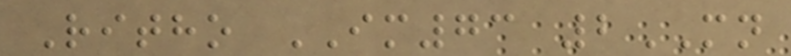Ritho IM73 2MN
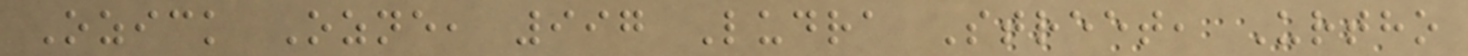Ozick Ozne, 997 Ludra Street, Urtho
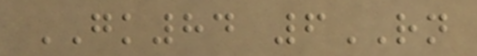GK84 6RN
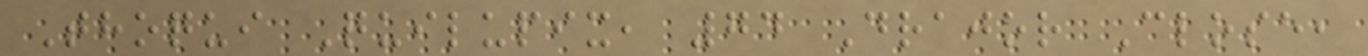Thoqui Quilupix, 74 Drajor Close,
